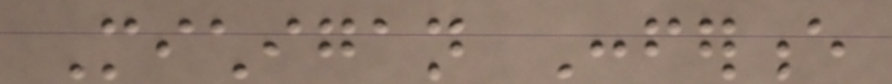Michigan Conference
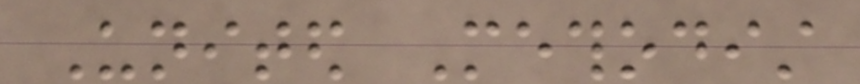United Methodist
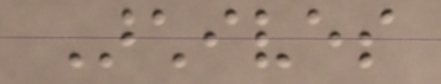Archives
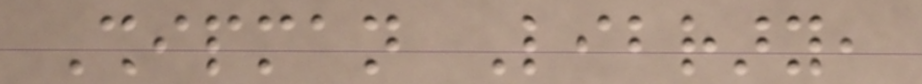Shipman Library,
